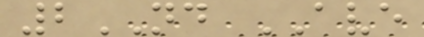2ND AVE
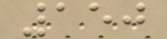150
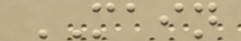MAIN
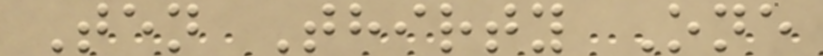Ten Thirty One
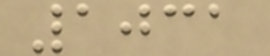1031
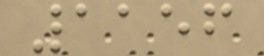1156
